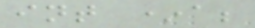int *a;
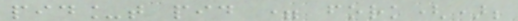pid_t pid = fork();
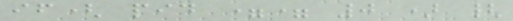if( pid == 0 ) {
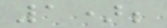1);
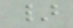}
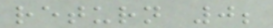return 0;
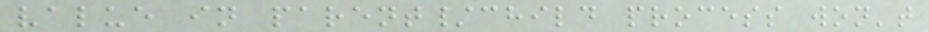value in parent/child process won't
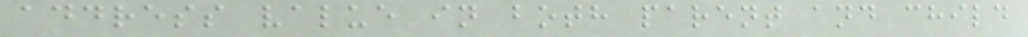address value in both parent and child
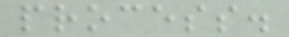process.
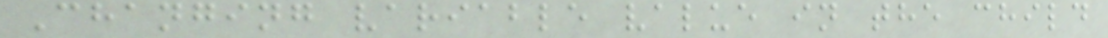Changing variable value in the child
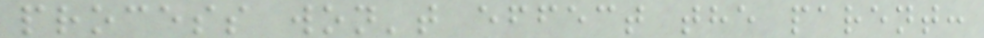process won't effect the parent:
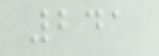241
